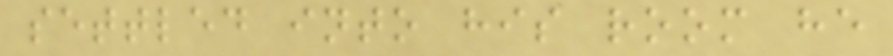settled into his room he
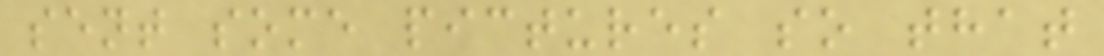sent some pictures so that
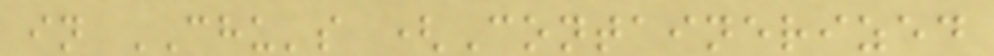in CHU's (Containerized
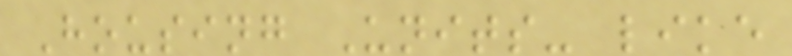Housing Units- like
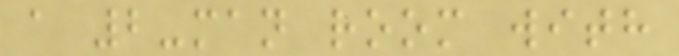a 2-man room with
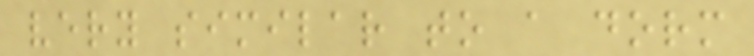very similar to a dorm
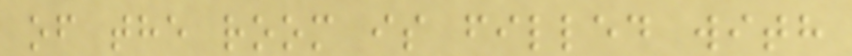of the room is filled with
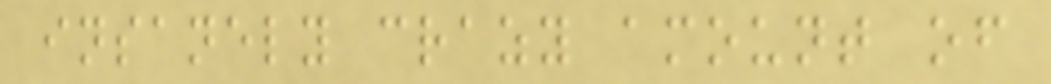insanely crazy amount of
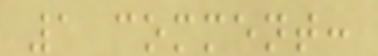1 comment:
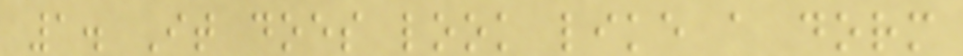1. It does look like a dorm
